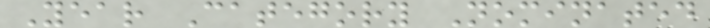Year Category Nominated
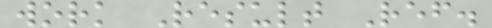work Result Ref.
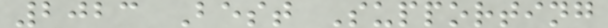2023 Best Supporting
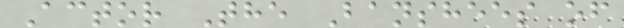Actor The Banshees of
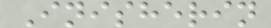Inisherin
